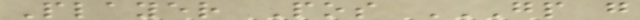Player Pos GP G
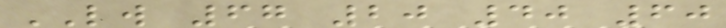LW 67 20 40 60
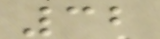32
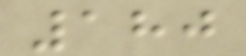180
